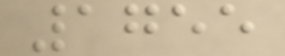1755
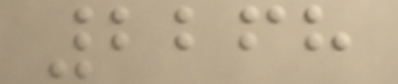2268
